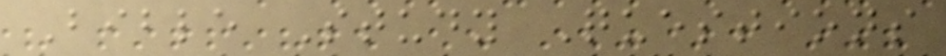Bible Study Questions
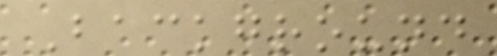Background
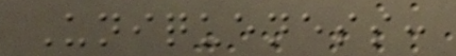Uniqueness:
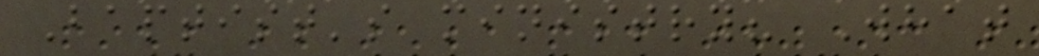Baptist's ministry? What
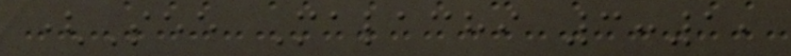(See Malachi 3:1,
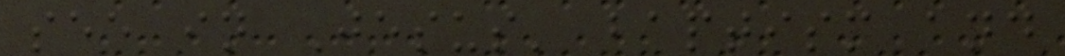see in Jesus' baptism and
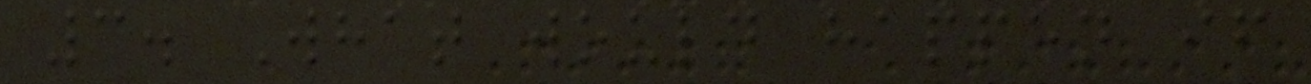3. What would happen if
